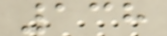138
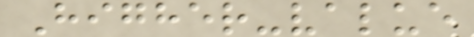Higher-value
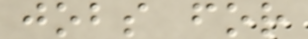jobs for
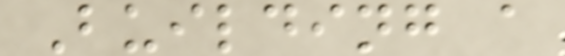Building a
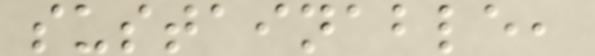sustainable,
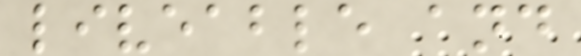liveable and
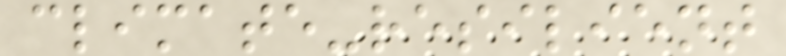climate-resilient
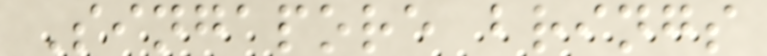Singapore brings
